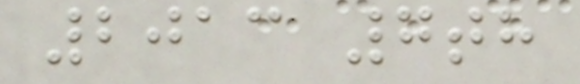2013 7th
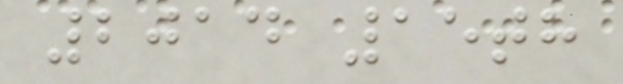2014 15th
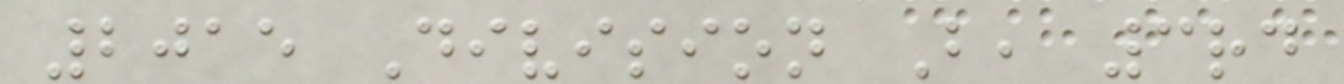2015 Division B, 3rd
